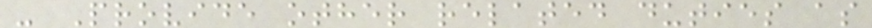- Provide other related duties as
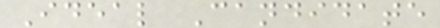Ideal Candidate
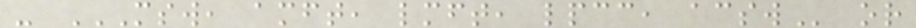- MSW, AMFT, LMFT, LPCC, ACSW or
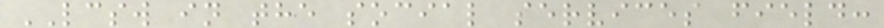LCSW in the social services field:
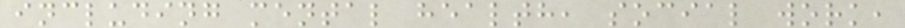including mental health, social work,
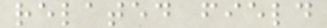related field
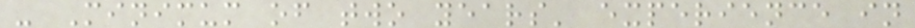- Minimum of two years' experience in
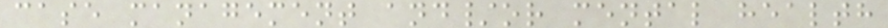case management and/or mental health
